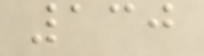130
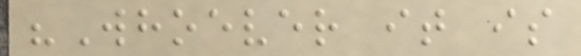"Whoever it is
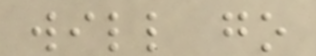will go
